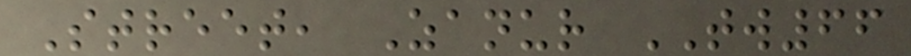Street, Zanur TW66
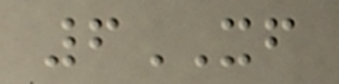6XF
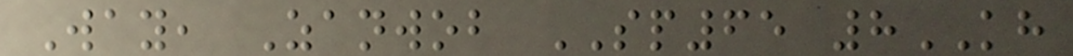Way, Zanwob SP65 8KH
